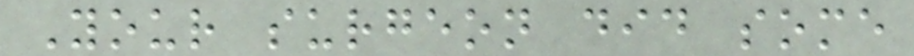Your surgeon did some
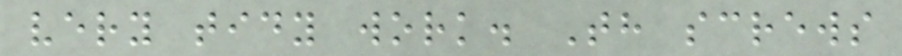very tidy work. Th screws
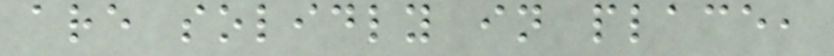are solidly in place,
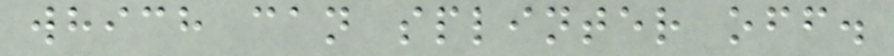which can splinter off.
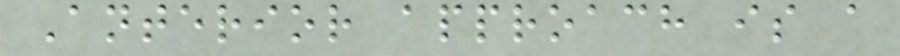Anterior approach is a
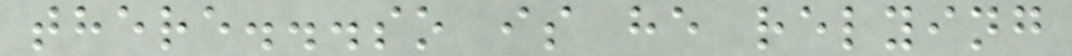there...so is he relying
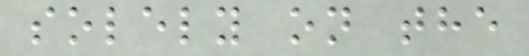solely on the
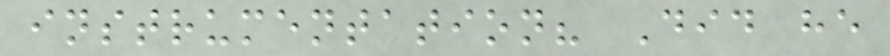instrumentation? Did he
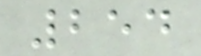254
